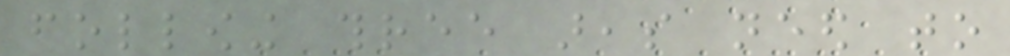following three areas need to
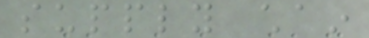supply chain
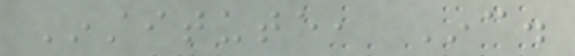Institute, Inc.
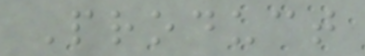Product
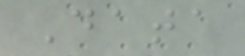Data
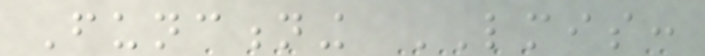Functioning LMIS:
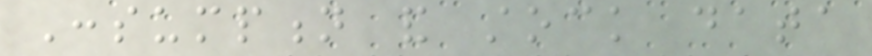Consumption and stock data
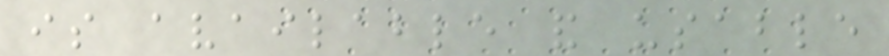is available and usable
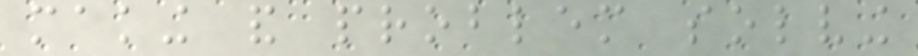making and problem solving
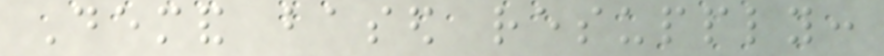Demand based resupply:
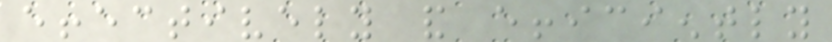effectively and efficiently
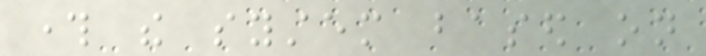through the system based on
